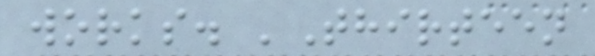works. 'Thirteen
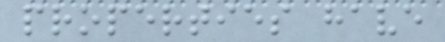properties have
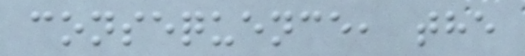consequence, the
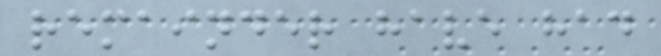remainder have had
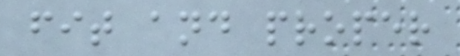fit and proper
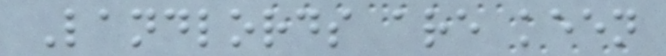Landlords are keen
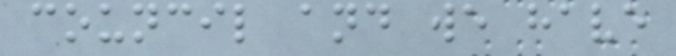council and we have
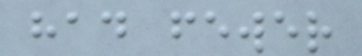had fewer
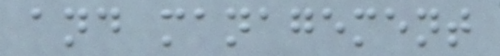and management
